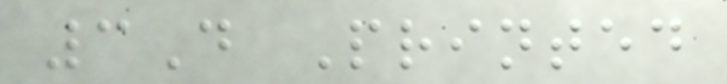3D Printed
